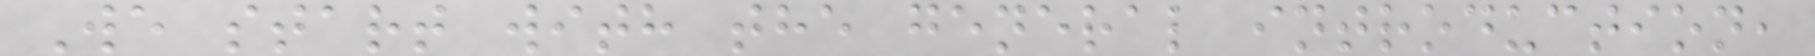We start with the general introduction,
